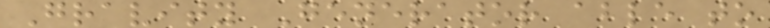Gravity Generator able to
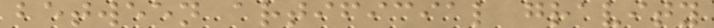between artificial gravity
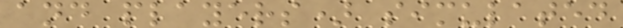and players) simulated
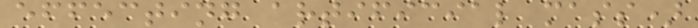effecting artificial mass)
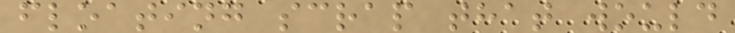floating scrap that would
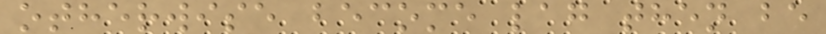otherwise become lag then be
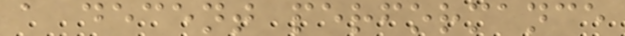a decent performance
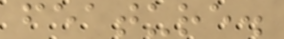feature.
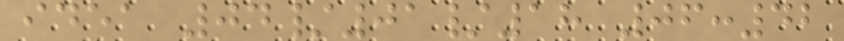idea 04/01/18 06:42
